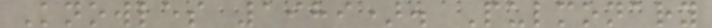Knowles 1989). Pulmonary
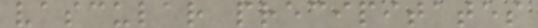vascular precipitates
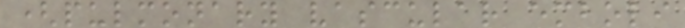(pulmonary vascular emboli
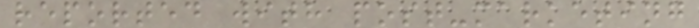reported with post-marketing
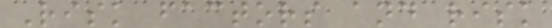Risk factors and risk
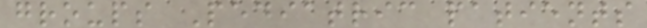groups Pediatric patients
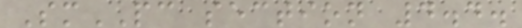SmPC section 4.4.
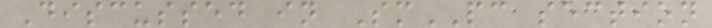Discussed in SmPC section
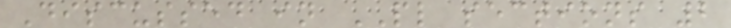Discussed in PL sections 2
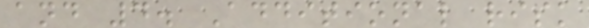and 4. Additional risk
